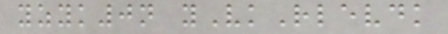yzyk0n yVkRlevdk
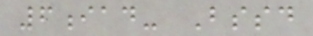6iad- Bssd
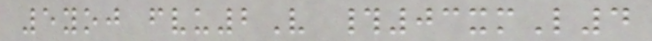5yoj fvu2V #03xmL4
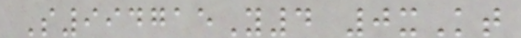S994715Y4 0xKt
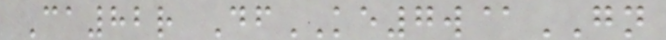Ca82r DfKE7w@GN
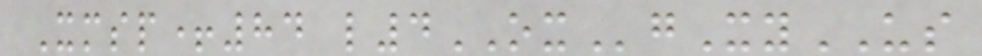Xmsp+84 l4OXgXyUS
